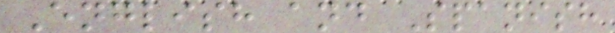English and Spanish
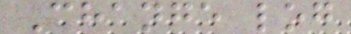Change log
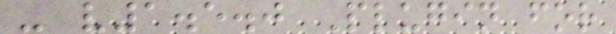- v1.5.0 Plugin for
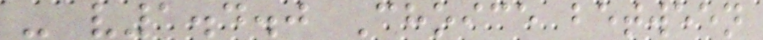- v1.4.0 Choice between
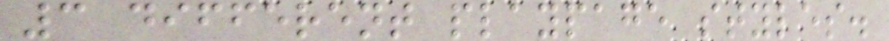3 different playpage styles.
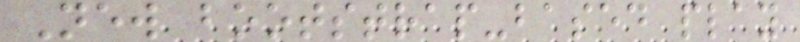New bootstrap-based play
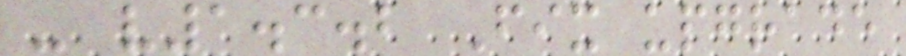- v1.3.2 Fix upgrade
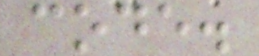code.
